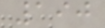190
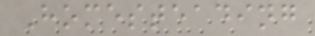Homesteading
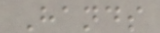Hands
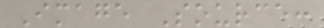Image Source:
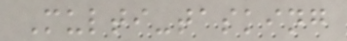Multi-tasking
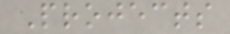Projects
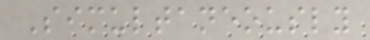Simultaneously
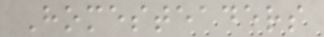Homesteaders
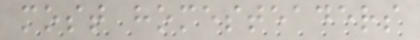most homesteaders
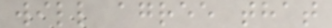will agree that
